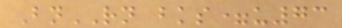BnRN bks=u73
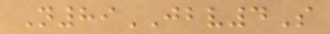N89JBV4S
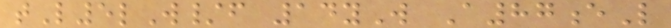tL5lW/f 14yW A87eL
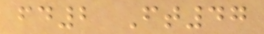fd2 Ft47
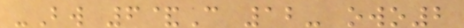-Bw 6&C 12- owo2
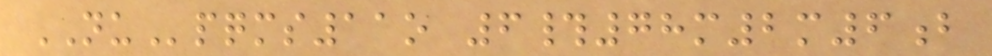NUpqms11o 6#78m2m6b
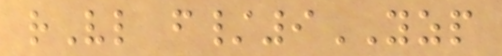rVl f/9YZP
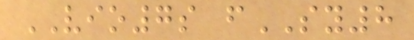VIO7s fSY8
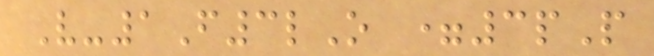V-1F3lO =3pP
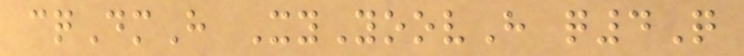cqDmH XyYoovH q4Q
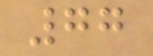77
